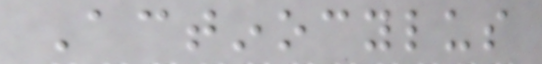Actinocylus
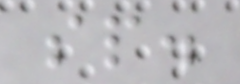sp.
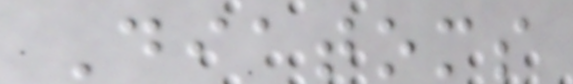Diatoms
